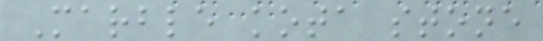Marble kota stone
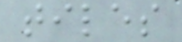tiles
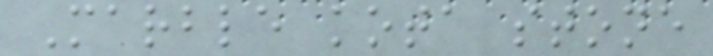Marble kota stone
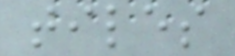tiles
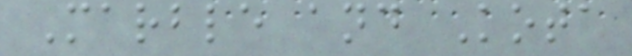Marble and Kota
